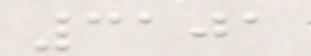3101
